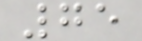75
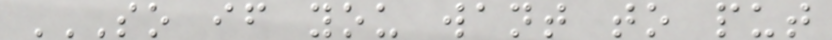SO IF YOU WANT TO PUT
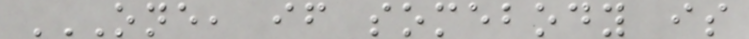ONE, IF SOMEBODY IS
